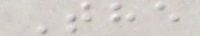The
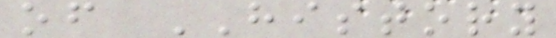of HISTORY
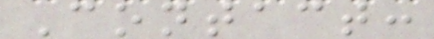Contact:
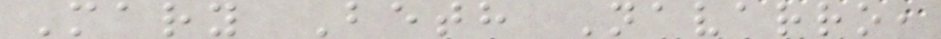Mary Beth Navarro,
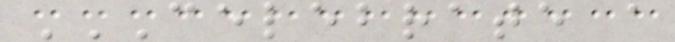CELEBRATE A
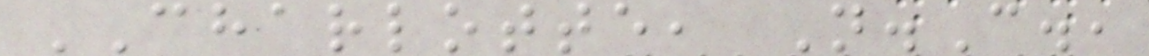CHARLOTTE, N.C.,
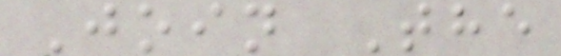Join The
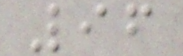96
